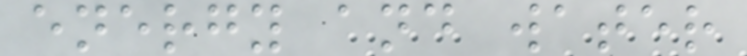energy and water
